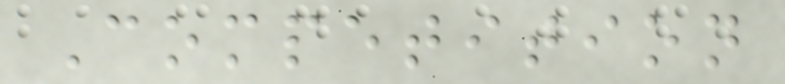Competition
